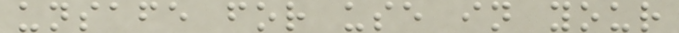unsafe for use in your
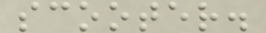scooter.
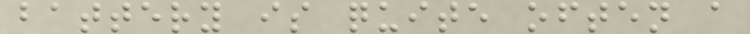battery is quite often a
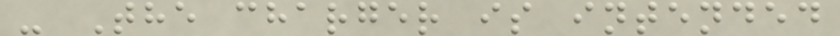- The charger is intended
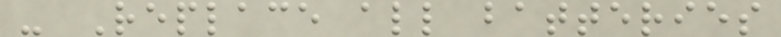- Replace all batteries
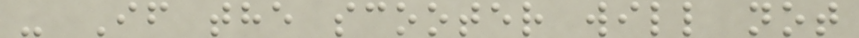- If the scooter will not
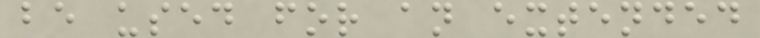be used for an extended
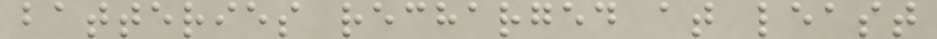batteries recharged at least
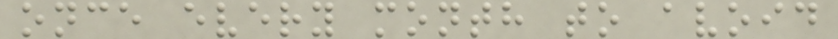once every month to avoid
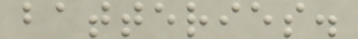batteries.
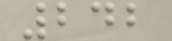242
